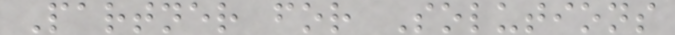Partner for Solutions
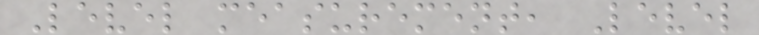Level measurement, Level
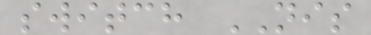switch NIS
